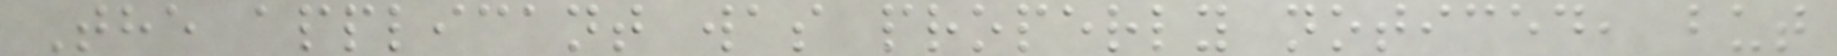The applicant was properly noticed, but
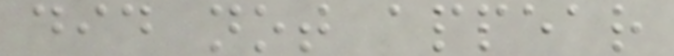did not appear
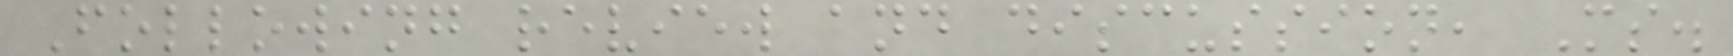Following review and discussion, Ms.
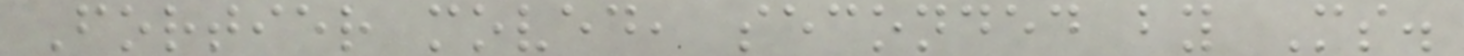Fortier moved, seconded by Ms.
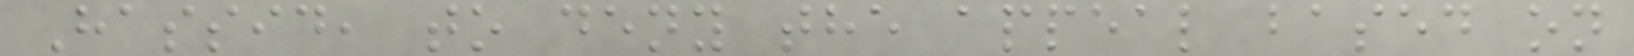Hassid, to deny the appeal based on
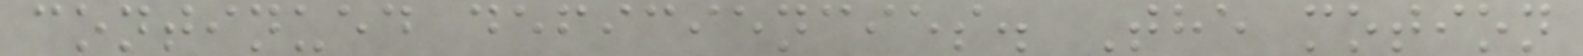continued deficiencies. The motion
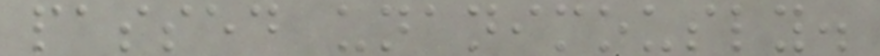passed unanimously.
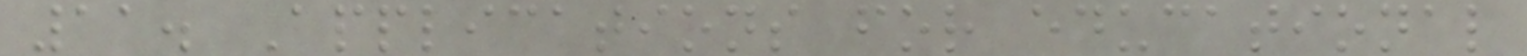11. Applications for educational
